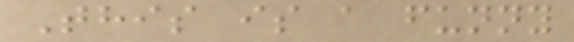This is a funny
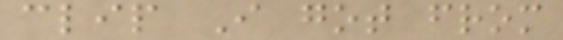clip I got from
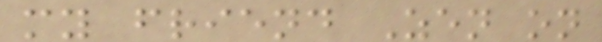my friend Zen on
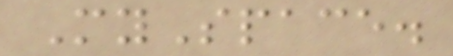MySpace.
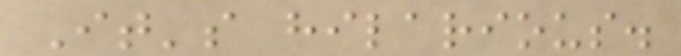It's hilarious.
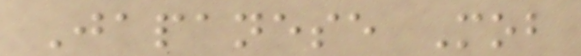Japanese Mob
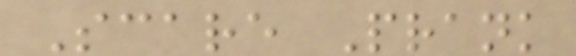Scare Prank
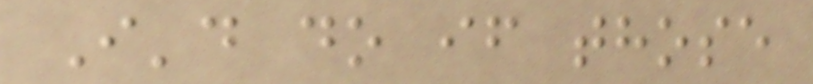I'd do if those
